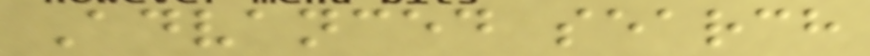Advanced search
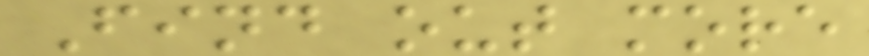Find out more
